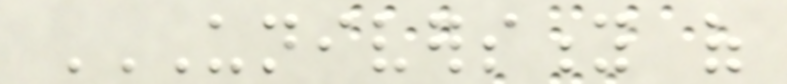UNIVERSITY OF
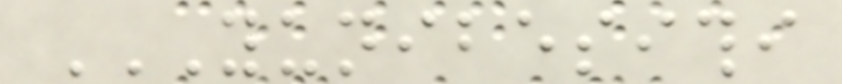YUNIBESITHI
